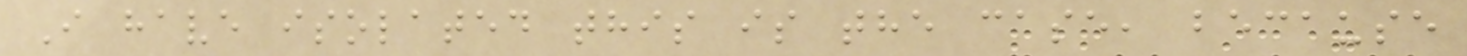I have isolated this is the case, because
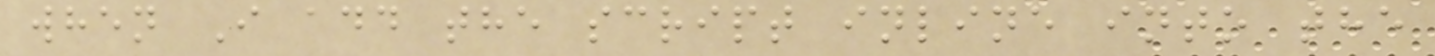when I add the script inline into the
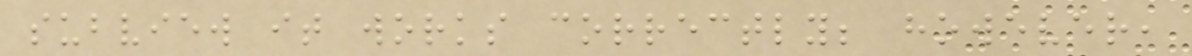subview it works correctly; however,
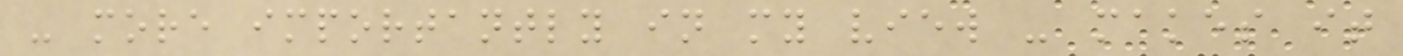- more importantly in my view - makes it
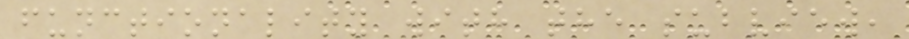functionality with the subview,
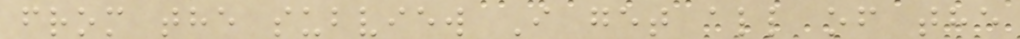from the subview I get all of the
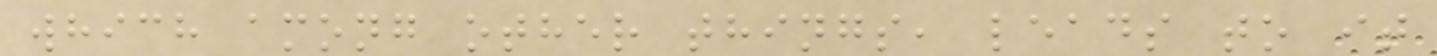which among other things, leads to it
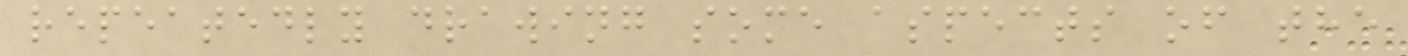repeatedly drawing some aspects of the
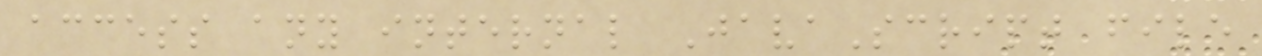access any internal JavaScript file
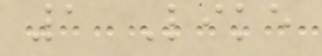1 Like
